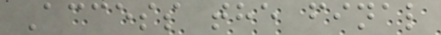Access the final
